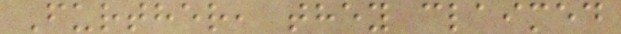Further, they claimed
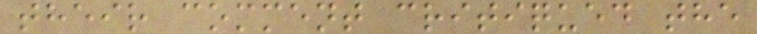their comment critiqued the
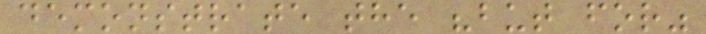demonstrate the "but for"
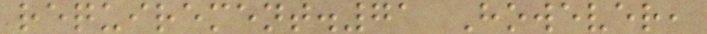requirement.71 However,
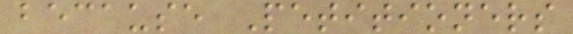because Petitioners
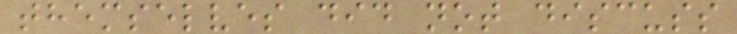themselves did not discuss
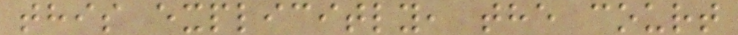this explicitly, the court
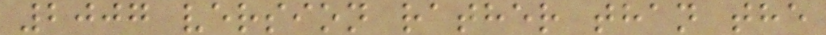2007 version rather than the
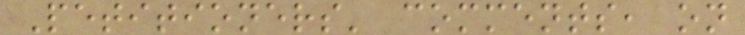Petitioners' comments, on
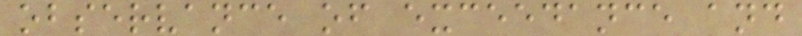observance of exceedance and
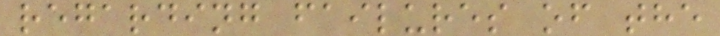regarding failures of the
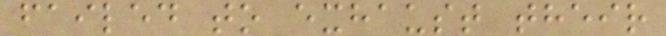failed to exhaust their
